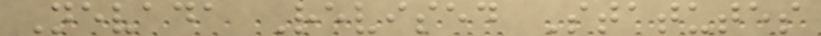Nevada Revised Statutes
